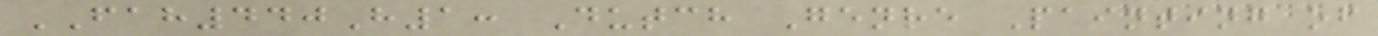FAH440H1: Dutch Genre Painting of
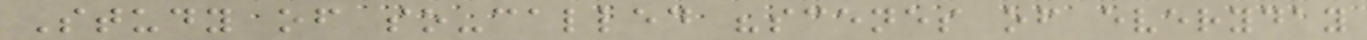Study of so-called "scenes of everyday
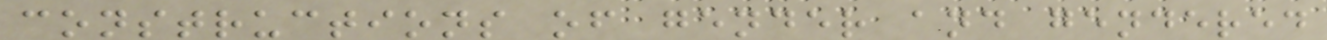constructions of gender and gendered
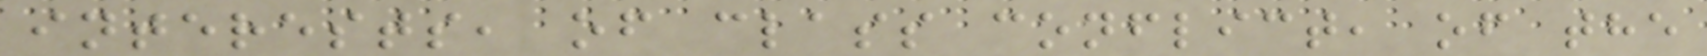interests, of class conflict, of the
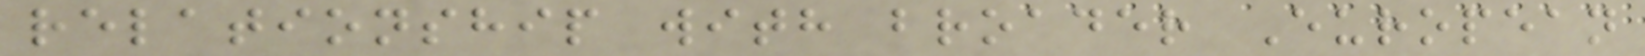relationship with broader European
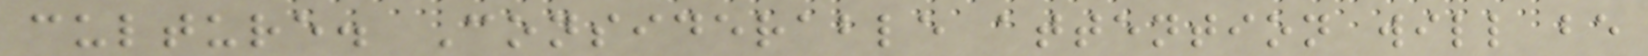culture. Considerable attention will be
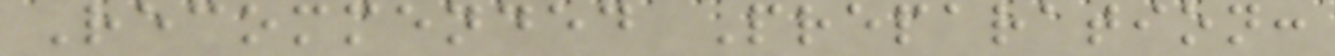Recommended Preparation:
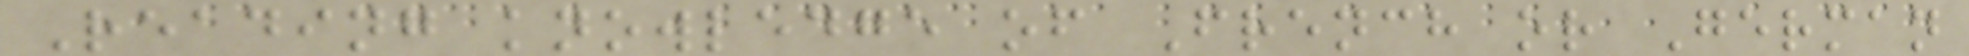Reading knowledge of French or German
